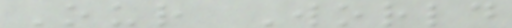Our World
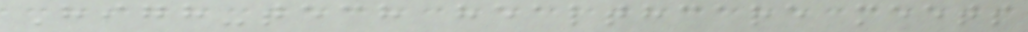High-tech healthcare meets
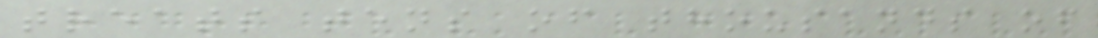treats tens of thousands of
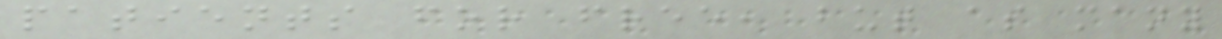patients for free, but as many
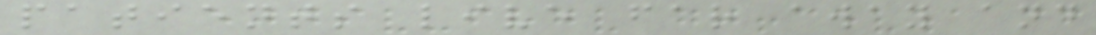patients live far away and
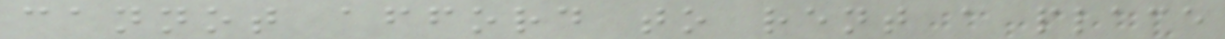cannot afford to rent a place
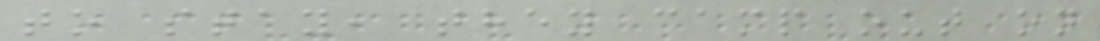to stay, they camp out on
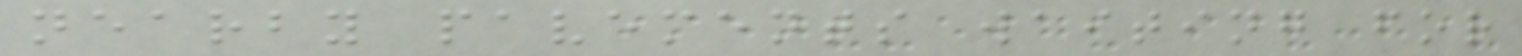nearby pavements waiting for
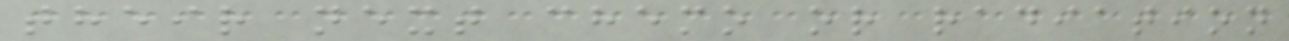their next chemo or radiation
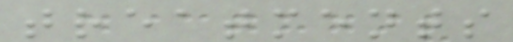treatments
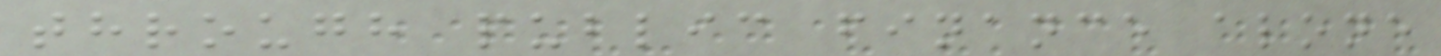through public finance alone
